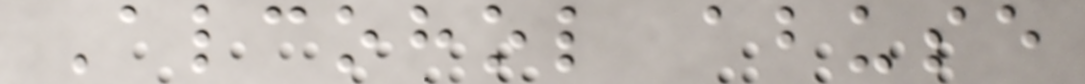Alcohol abuse
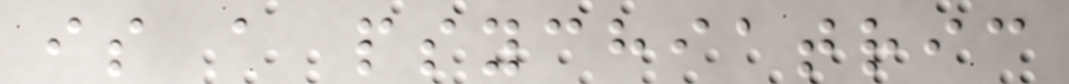is a psychiatric
